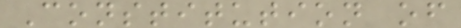Constitution of
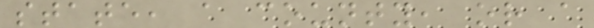state, a county, or a
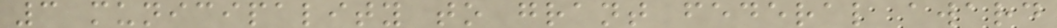3 municipality to grant federal award
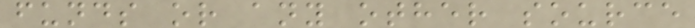funds or any other source
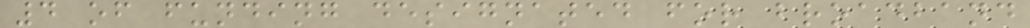4 of funding designated for broadband
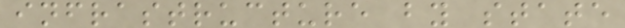infrastructure by state
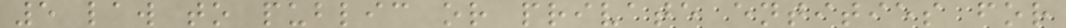5 law to public or private entities for
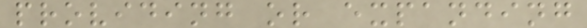providing or expanding
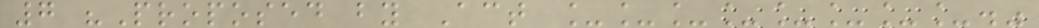7 "Proposed by Act ________."
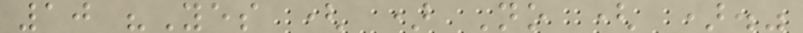10 "Yes ( ) No ( )."
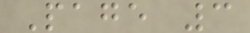Page 3
